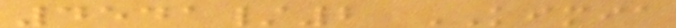4541/2 KIMIA
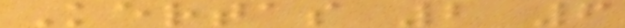Kertas 2 6
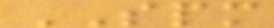SPM
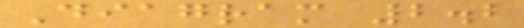Diagram 2.2
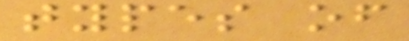types of
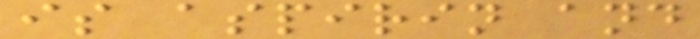is aspirin and
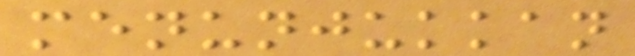menunjukkan
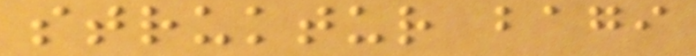struktur bagi
